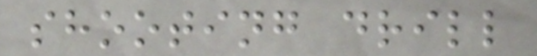shooting drill
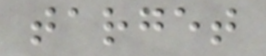target
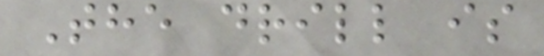The drill is
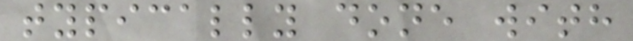typically done with
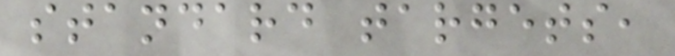standard targets,
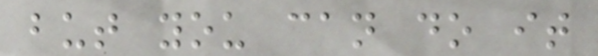but you can do it
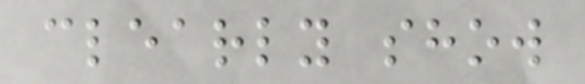clearly show
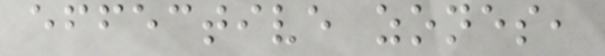effective zones,
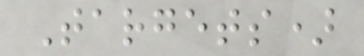Targets)
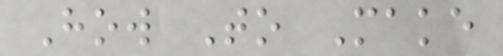How To Make
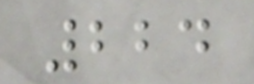224
